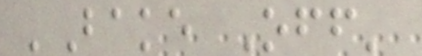'Bake Off'
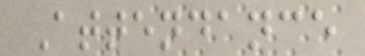Attendance
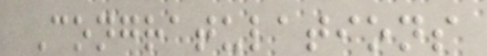Congratulations
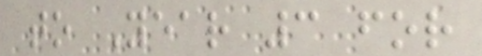to Year 3 for
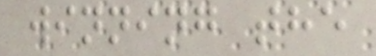winning the
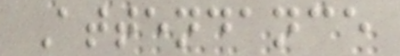Attendance
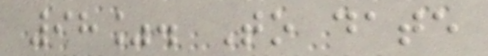98%. To date
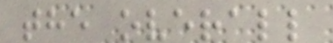the overall
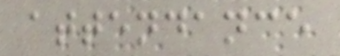attendance
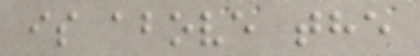is above the
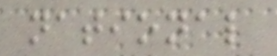national
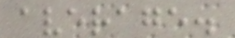average.
